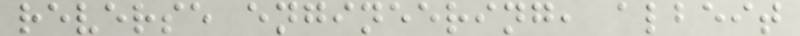reverse engineering, albeit
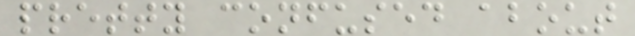pretty confused about
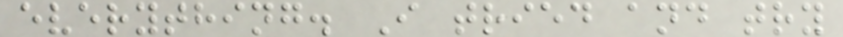everything. I tried and try
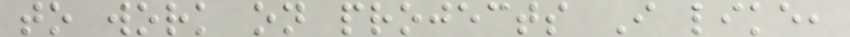to work on projects I like,
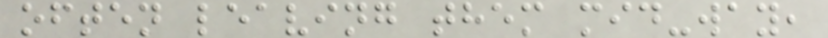often leaving them mid-way,
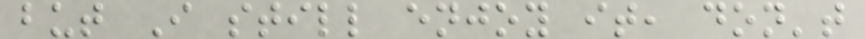but I still enjoy it, don't
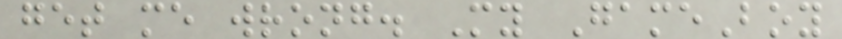get me wrong. My GameBoy
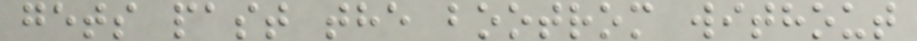gets past the bootrom without
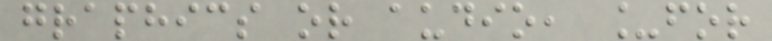graphics or audio, _for
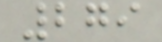279
